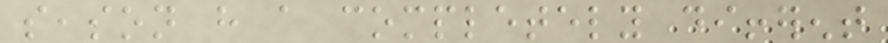season have a completely different
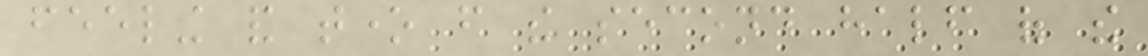feeling and tone from the second half of the
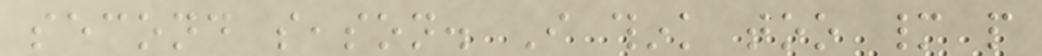second season. I think too many people
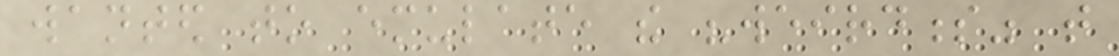wanted to emulate the "weirdness" that
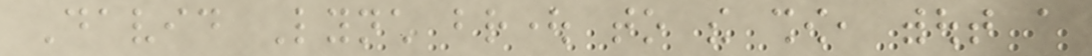David Lynch brought to the show, without a
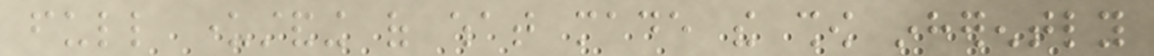full understanding of what made the show inherently
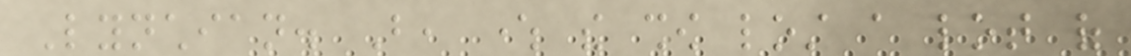Lynchian. But, where the show lost a lot of
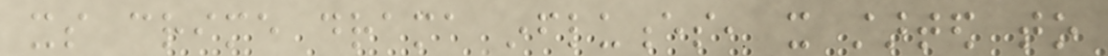its crime drama influences, it started to
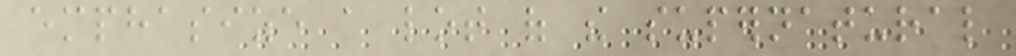emphasize a lot of the supernatural
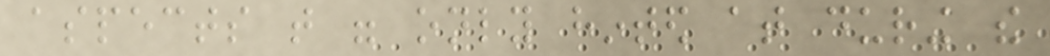aspects that were only hinted at during the
